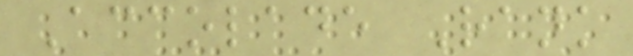Accolade Rank
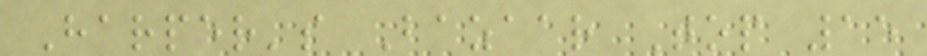Harper's Bazaar Top 15
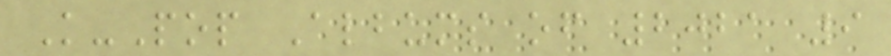K-Pop Albums of 2021 9
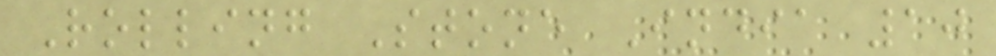Rolling Stone India 10
